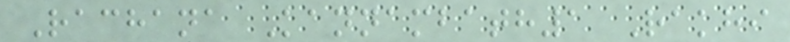Rachana Kannambath1 Rakhi
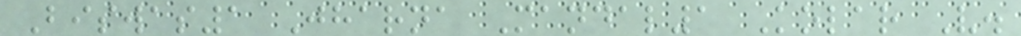Biswas1 Jharna Mandal1 Kolar V.
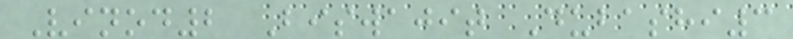Vinod2 Biswajit Dubashi3
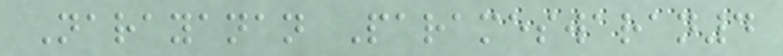Narayanan Parameswaran4
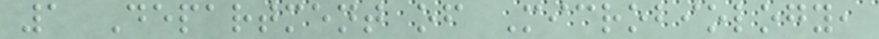1 Department of Microbiology,
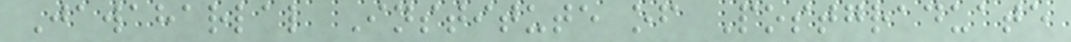Jawaharlal Institute of Postgraduate
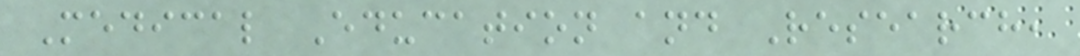Medical Education and Research,
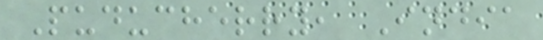Puducherry, India
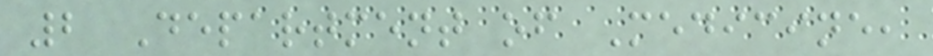2 Department of Medicine,
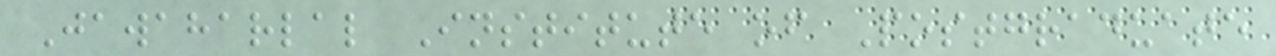Jawaharlal Institute of Postgraduate
